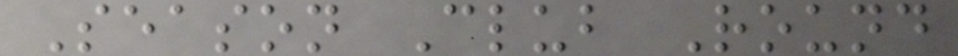Season Club Round
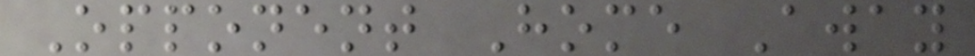Opponent Home Away
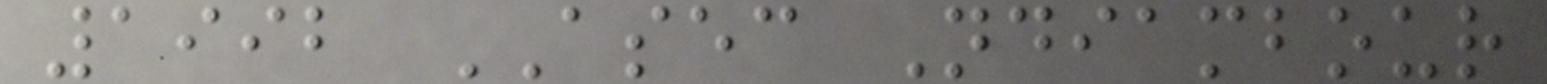1992 ASEC Ndiambour
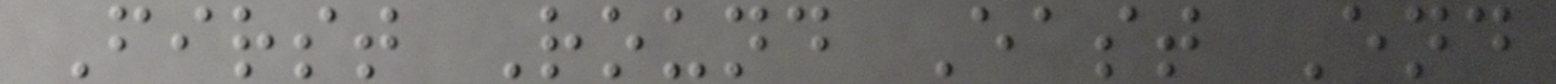First Round East End
